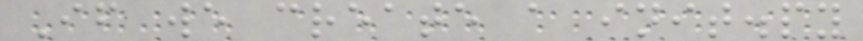If we create a init.py
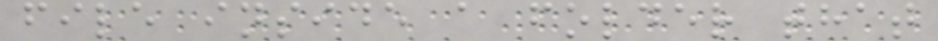file inside a folder that
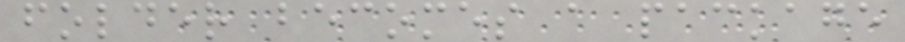folder becomes a package
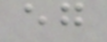eg
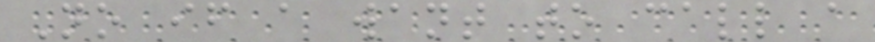No if a want to call a
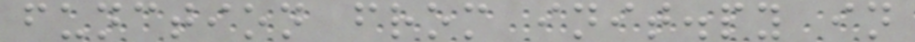function from init.py in
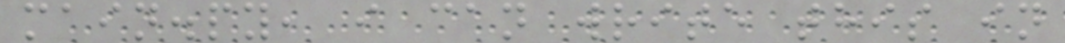main.py, i can write this in
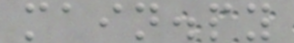main.py
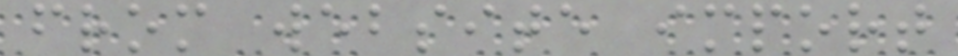from website import
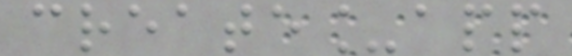create_app
